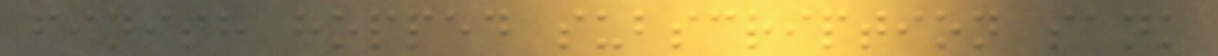finish hopped subscription sank
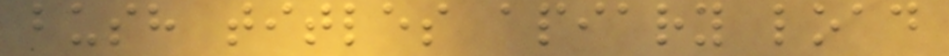bush titles apiary load
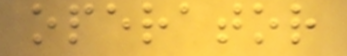operator
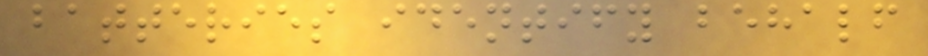batteries identify behalf
